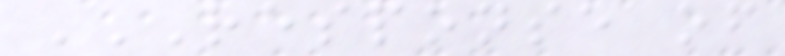RESPONSE OF
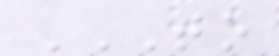TO
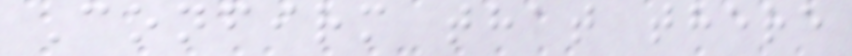Confirm that there
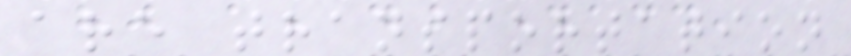are transportation
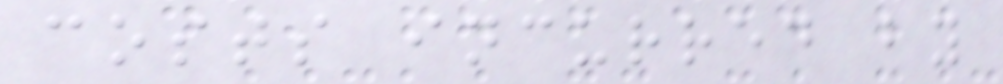costs incurred by
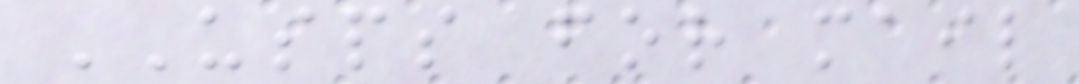USPS for mail
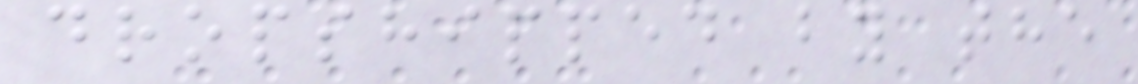dropshipped by the
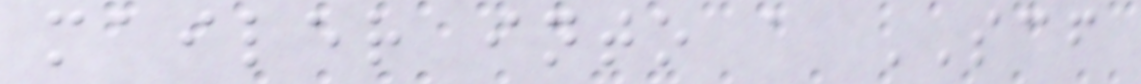mailer into a SCF
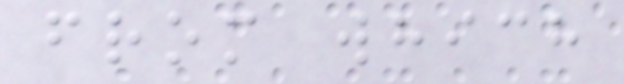from which
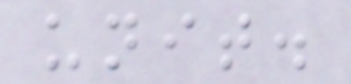unit.
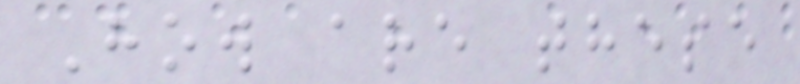How are these
